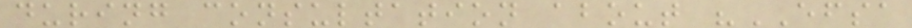during consultation about "EFSA
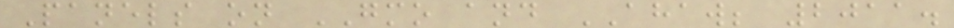Panels on GMO and AHAW; 2011.
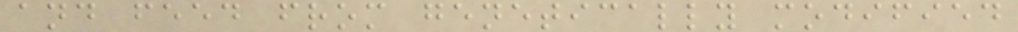and feed from genetically modified
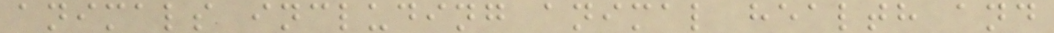animals including animal health and
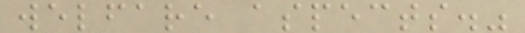welfare aspects."
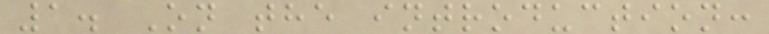1. On the introduction:
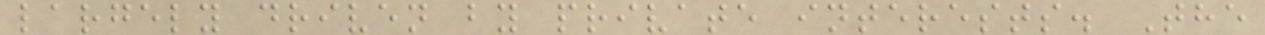largely driven by private interests. The
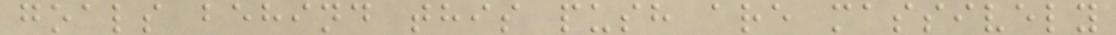goals behind this push are massively
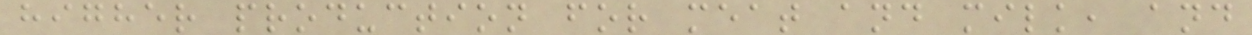higher production for meat and milk, and
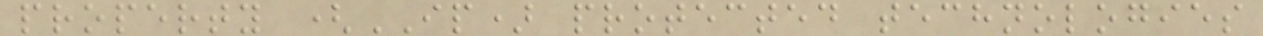property (IP) protected technologies
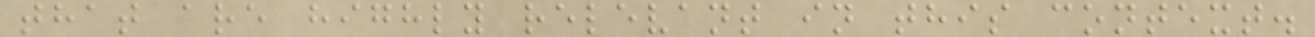that are highly relevant in this context.
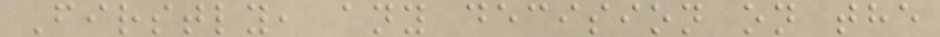Firstly, any decision on the
